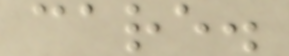care.
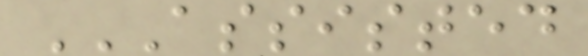ASSISTED
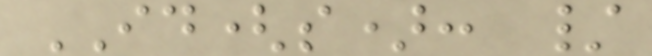ID(s): /
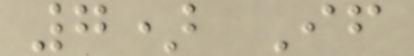7) If
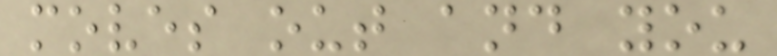moves out and you
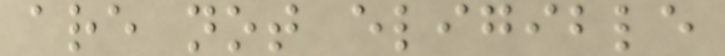are not eligible
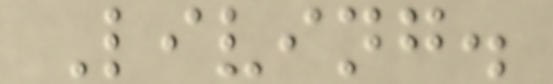Living.
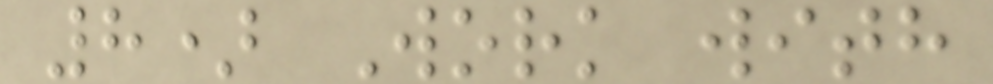8) Work with
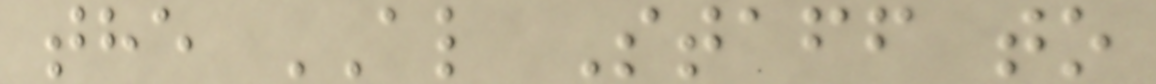the AL Staff to
